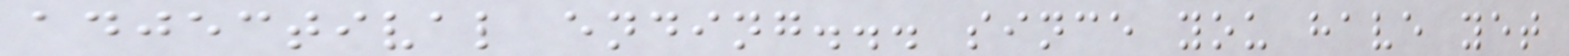adjectival ending... since you have yet
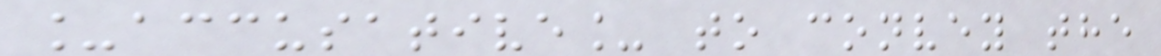_accusative_ to convey the
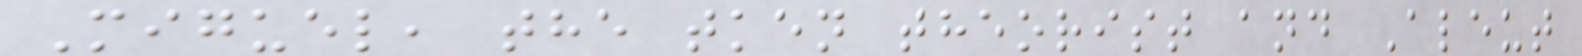Miguel, the tken theorist and Aleut
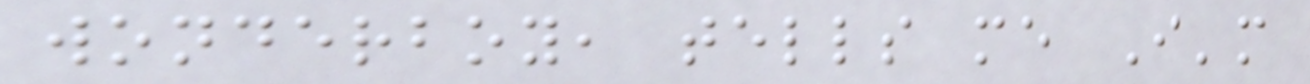wonderboy, tells me I'm
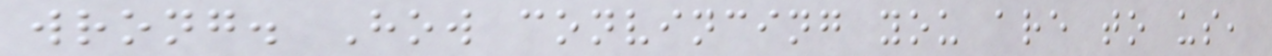wrong. How convincing you are to us,
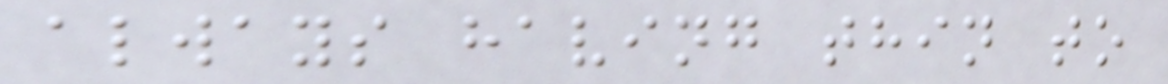always having thin to
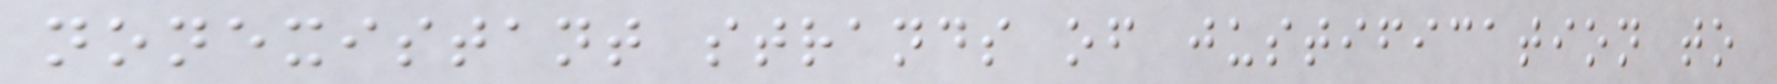nonexistant strands of justification to
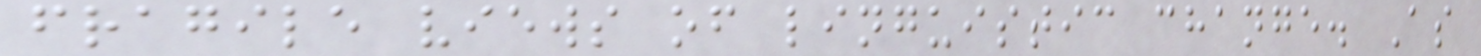fragile views of linguistic change. As
